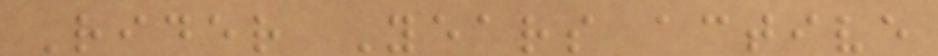Rider Years active
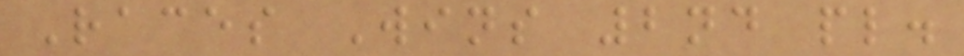Races Wins 2nd pl.
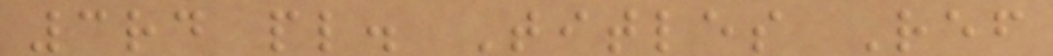3rd pl. Titles Ref
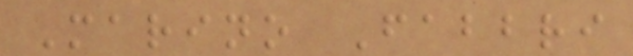Marino Fabbri
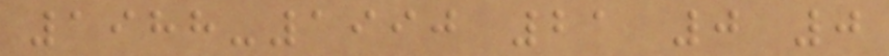1988-1990 21 0 0
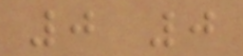0 0
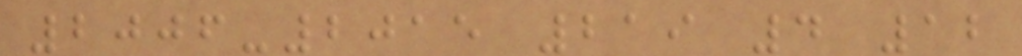2006-2015 219 4 12
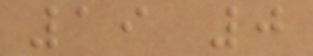19 0
